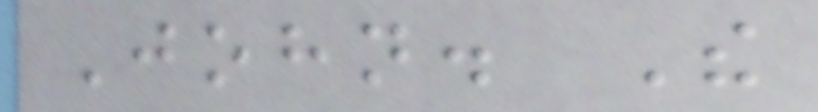John. The
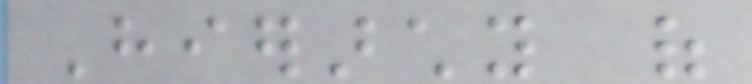Hierarchy of
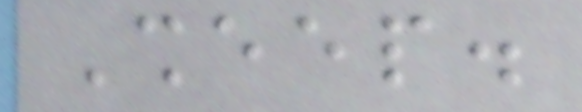Sheep.
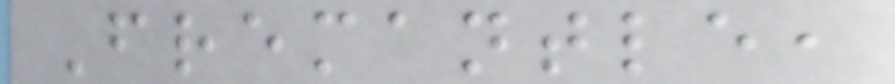Fremantle,
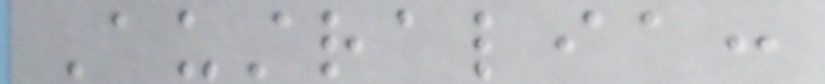Australia:
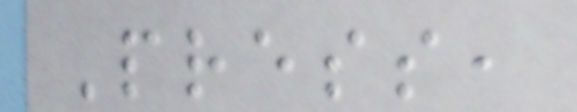Press,
